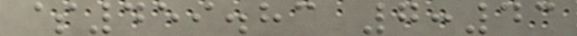$459.83 7:43
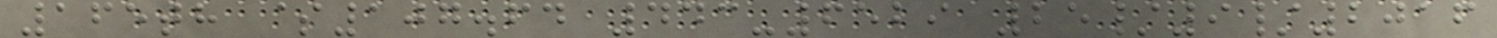165th $107.64 443-6529 25/9/2016
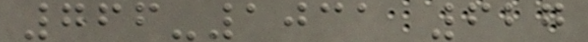766-1031 627
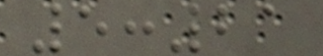5:21
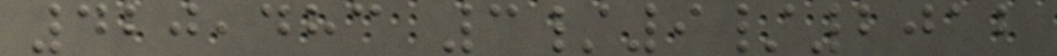420,483 3/9/2012
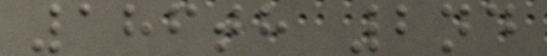186th 2nd
